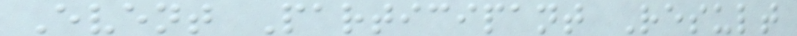Event Participant Result
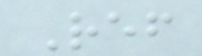Ref
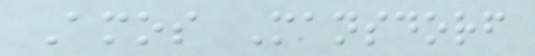Amos Mansdorf
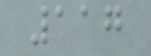117
